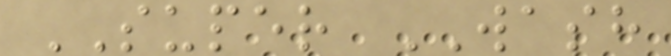SUPER WASH
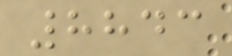8843
